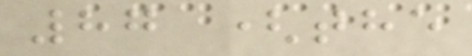87 (the
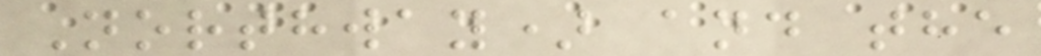Northway) and the
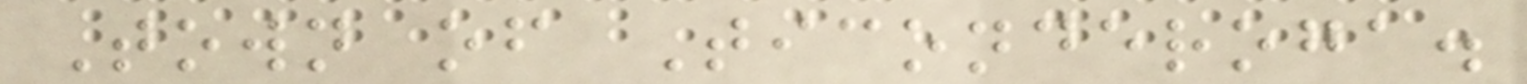Town of Ticonderoga.
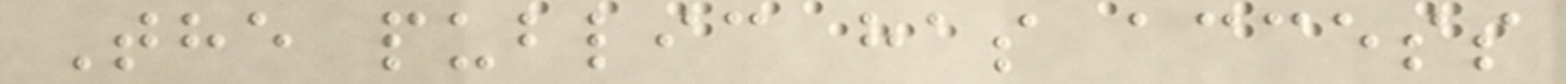The public has access
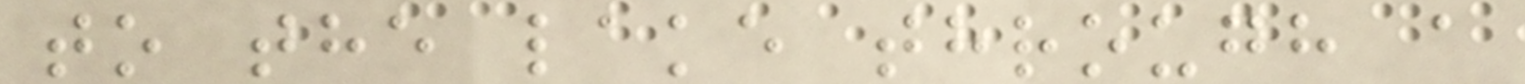to the lake through a
